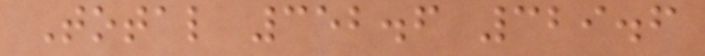Total 352.6 329.6
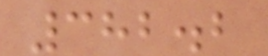382.2
